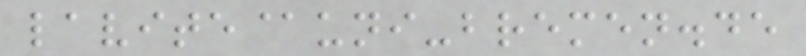lavite@uni-bremen.de
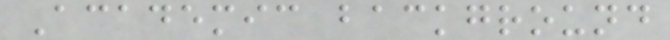Academic background
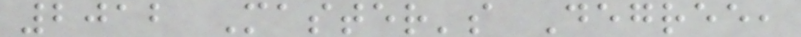2012 Master's Degree,
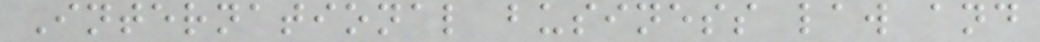International business law and
